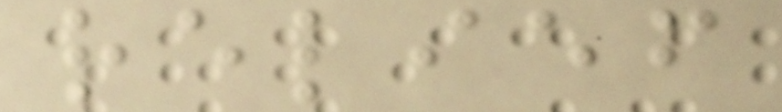relief
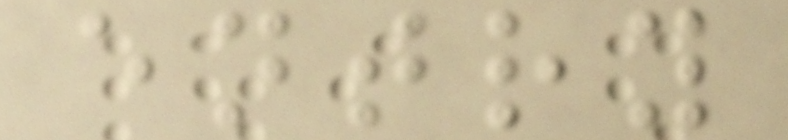entry
